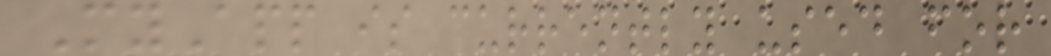MyApp is currently used for
